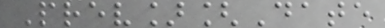Prev][Date
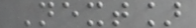Next]
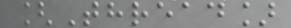[Thread]
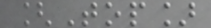[Top]
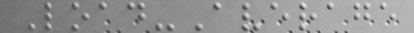Load-Average
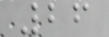26
